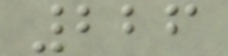226
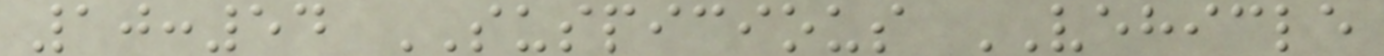10:54 SUSPICIOUS VEHICLE
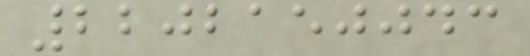2202150043
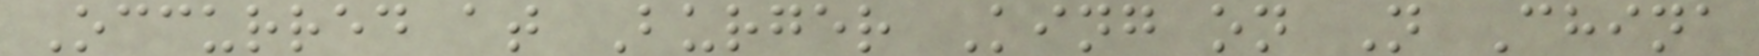Occurred at Burger King on N China
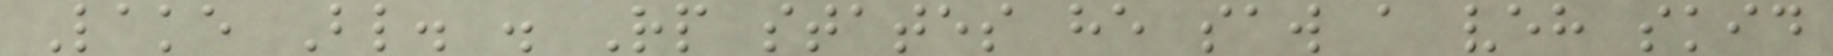Lake Bl. . Rp states he saw a veh skid
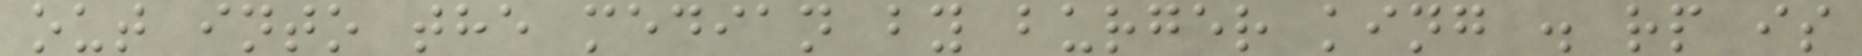out into the median by burger king . rp is
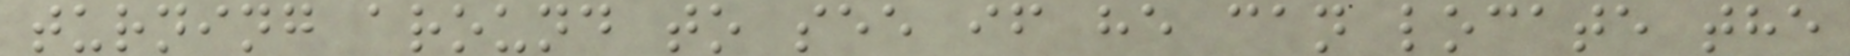turning around to see if he can locate the
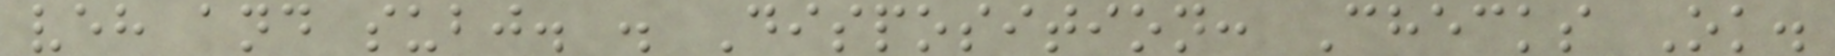veh and subj. . Disposition: Checks Ok.
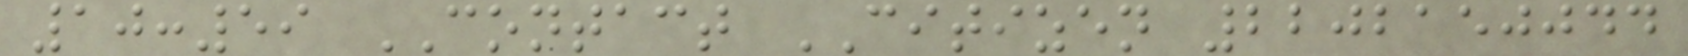10:59 CONTACT CITIZEN 2202150044
